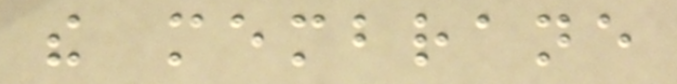the membrane
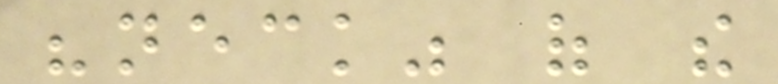"neck" of the
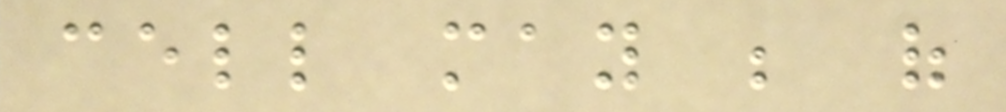cell may be of
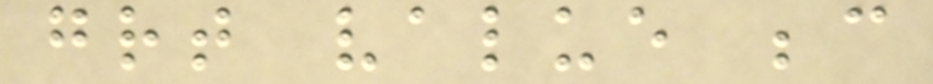great value because
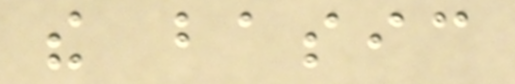the basic
